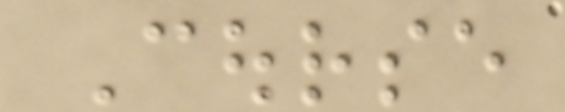Course
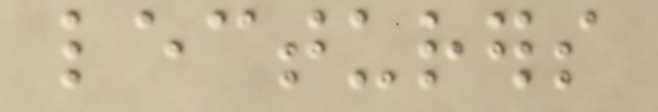lecturers
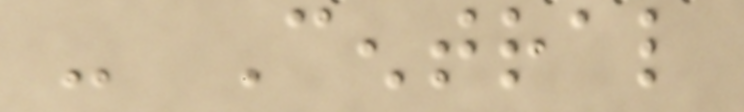- Central
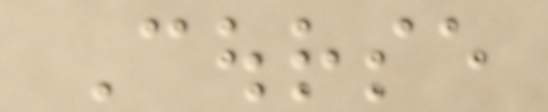Course
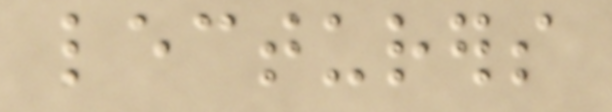lecturers
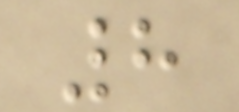8
